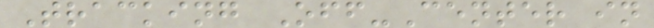Tracking Off-Center in
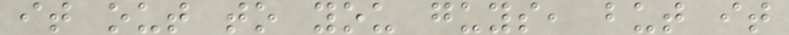it out to you guys, but it
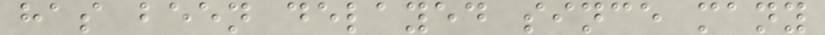has been delayed since many
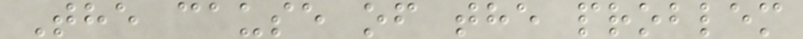The cause of the problem
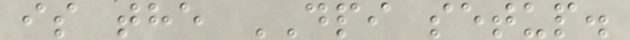is the DPI setup.
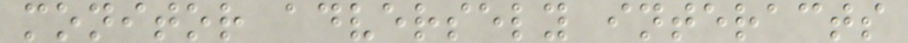monitor adversely interacts
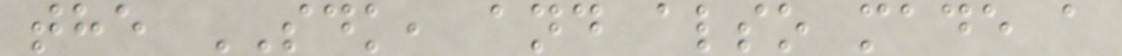the SDK, and also made a
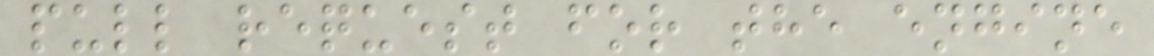pull request for the engine
